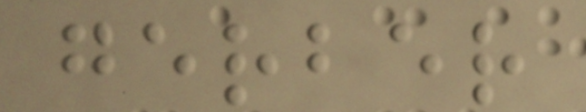gerber
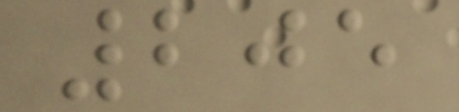205
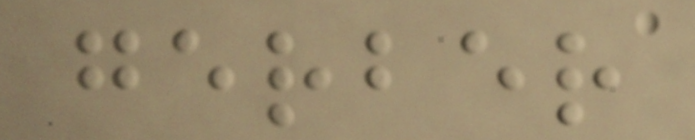gerber
